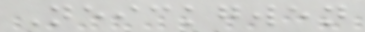Neickgwen
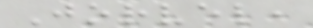Jorvel,
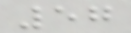57
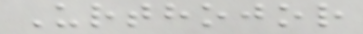Urthojor
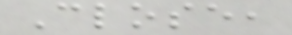Close,
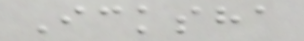Icksha
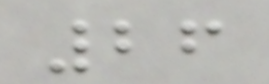26
